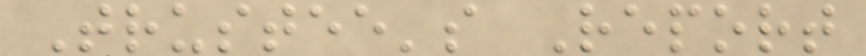Trustee's Report
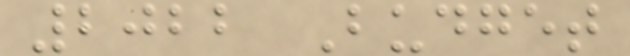2022 Budget
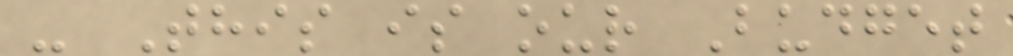- This is our Budget
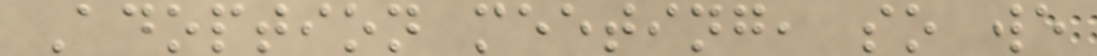Adoption meeting, so we
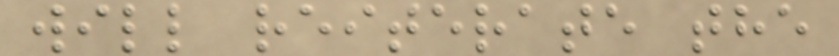will reiterate the
